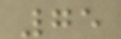75
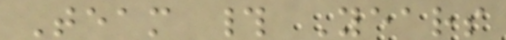Team # Years
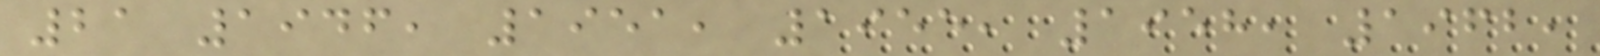21 1946, 1951, 1955, 1958, 1962,
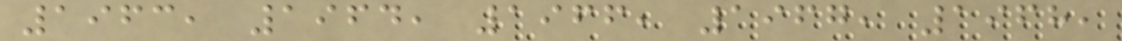1963, 1964, 1966, 1967, 1968,
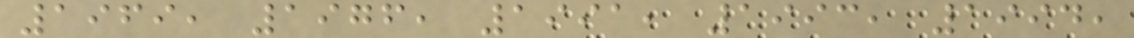1969, 1976, 1991, 1993, 1994,
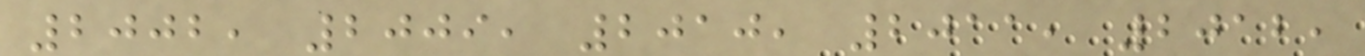2002, 2009, 2010, 2011, 2012,
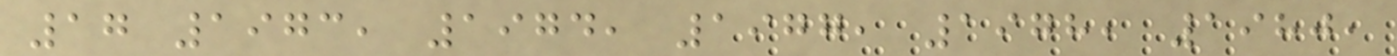17 1973, 1974, 1977, 1978, 1980,
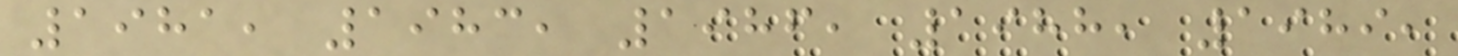1981, 1983, 1986, 1988, 1989,
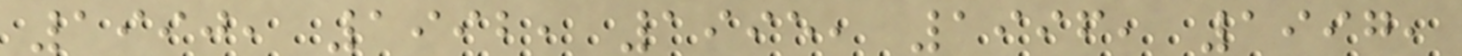1990, 1992, 1995, 1996, 1997,
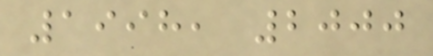1998, 2000
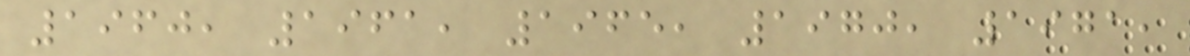1960, 1961, 1965, 1970, 1971,
